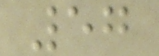57
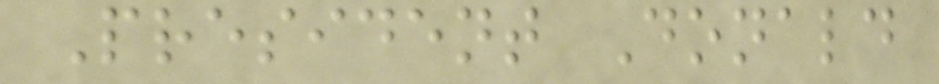President Donald
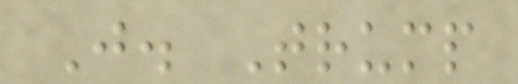J. Trump
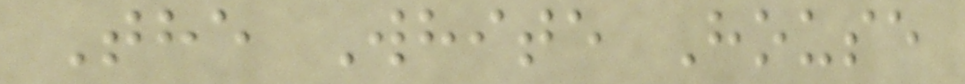The White House
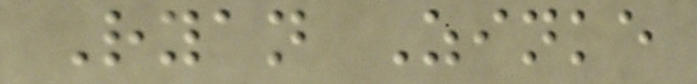Ryan Zinke
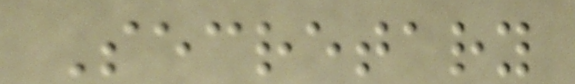Secretary
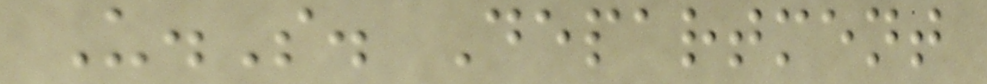U.S. Department
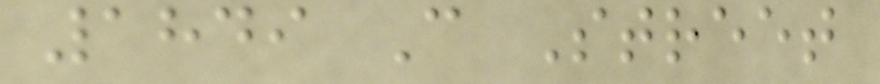1849 C Street
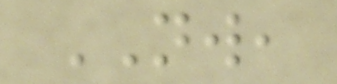NW,
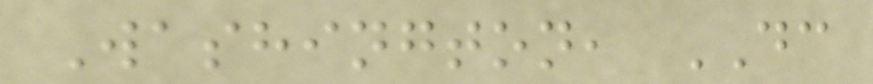Washington, DC
